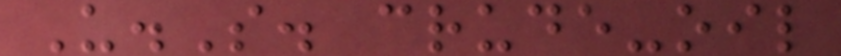U.S. crude-oil
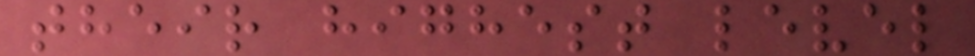their highest level
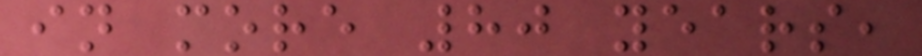in more 80 years,
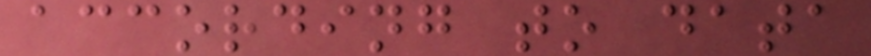according to data
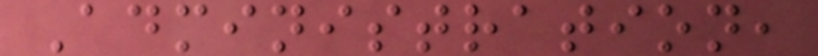Administration,
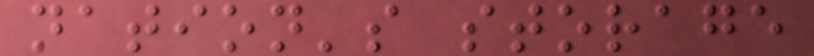nation's storage
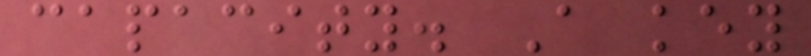capacity. A key
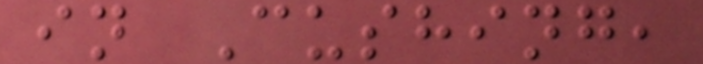in Cushing,
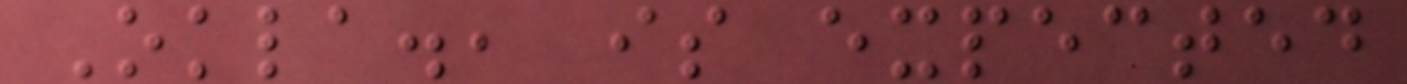Okla., is expected
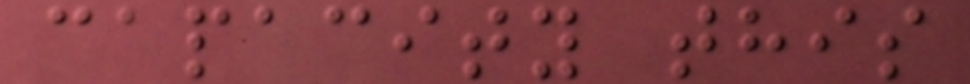capacity this
